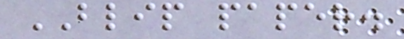BLIP paper.
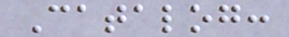Catalog:
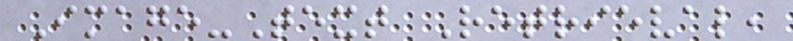Image-Text Retrieval,
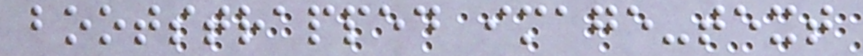bootstrapped image-text
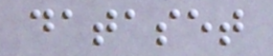dataset
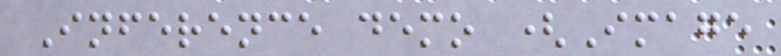Inference demo (Image
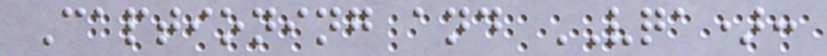Captioning and VQA):
